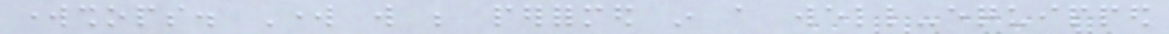workshops. Work will be performed in a well-equipped
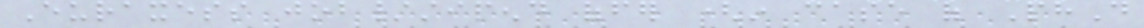Euraxess job/stipend offer (in case of PhD
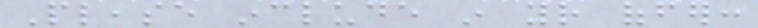Please include in your offer:
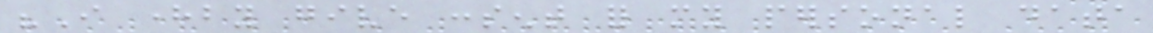"I hereby give consent for my personal data
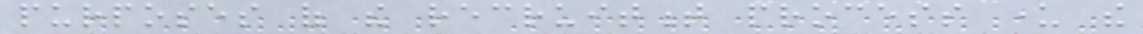purposes of the recruitment process under the
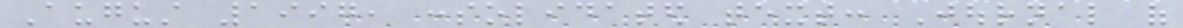August 1997, consolidated text: Journal of
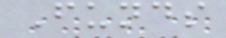Funds
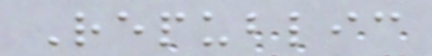Republic
